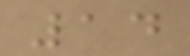14
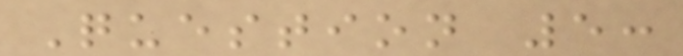Question 5:
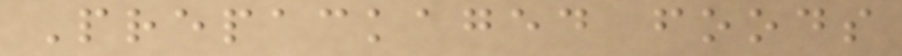Prepackaged foods
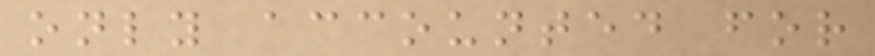only accounted for
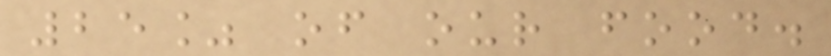25% of our food.
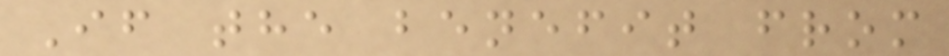If the benefit from
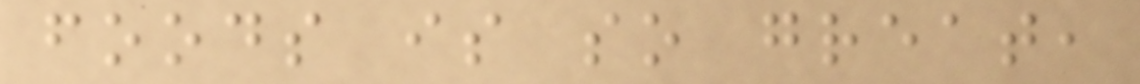foods is so great,
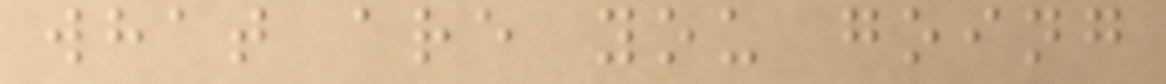what are you going
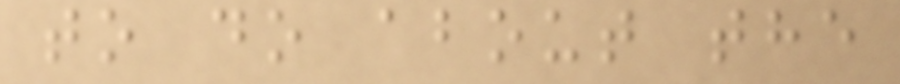to do about the
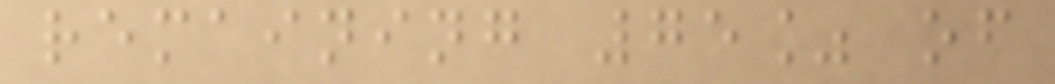remaining 75% of
